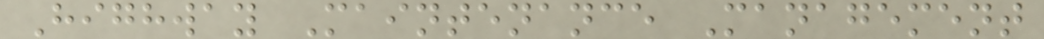Highway Maintenance Management
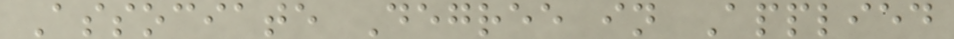Associate Degree in Applied
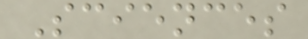Sciences
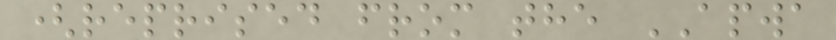(reprised from the APWA
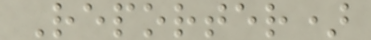Reporter)
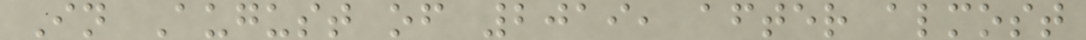In August of 2019, after almost
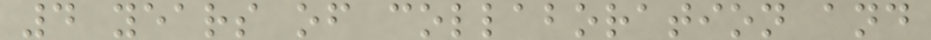4 years of collaboration and
